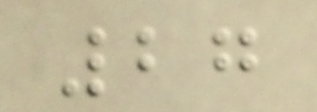27
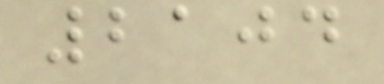2104
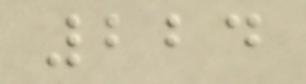224
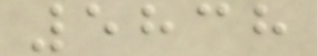5838
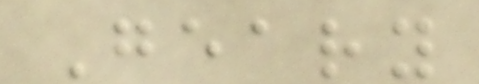Geary
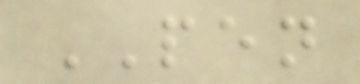PEN
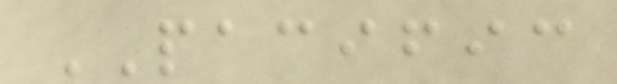PACIFIC
